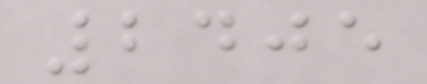2405
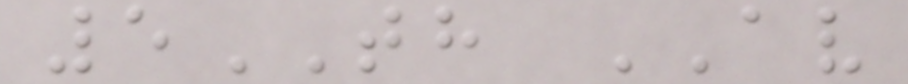5TH AV
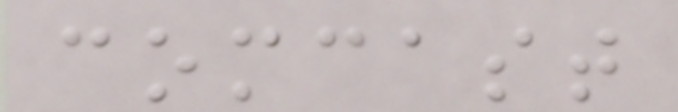comcast
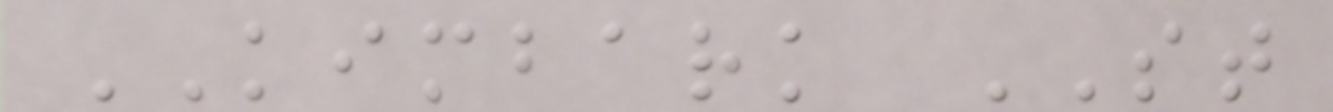KIMBARK ST
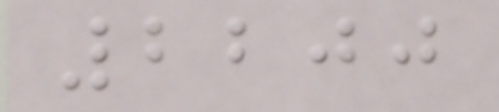2200
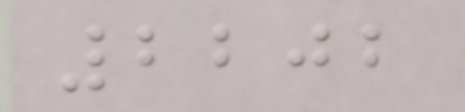2202
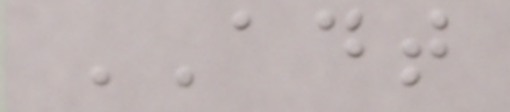ADT
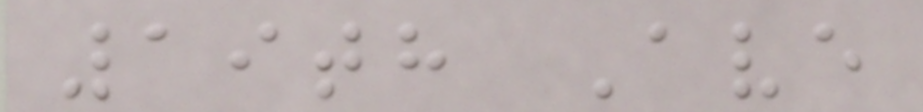19th Ave
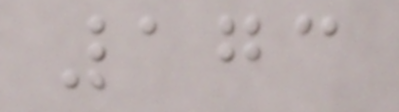173
